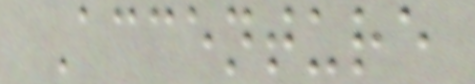Accenture
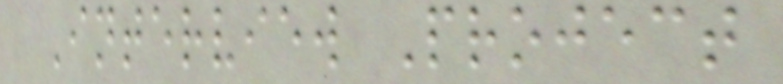Interview Project
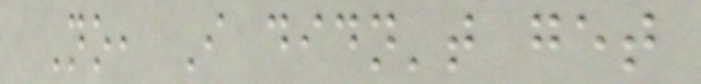No, I didn't get
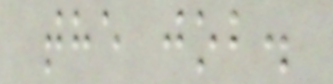the job.
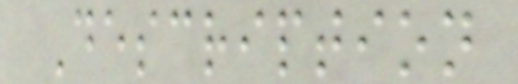Description
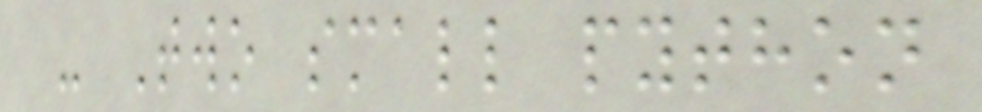- Two small python
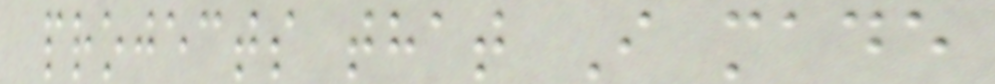projects that I made
